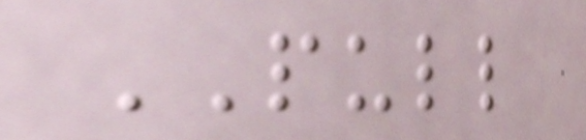PULL
